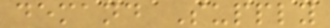demand Supply
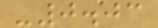-0.03
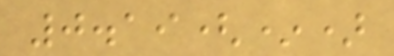0.19(*)
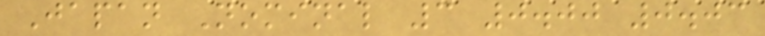Japan Nominal 3 0.00 0.03
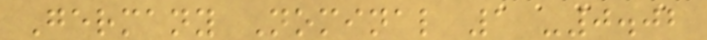Germany Nominal 1 -0.02
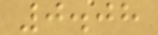0.08
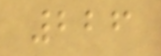226
